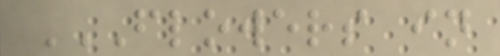FLOWERS IN
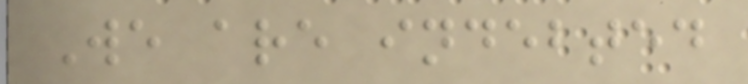We are indebted
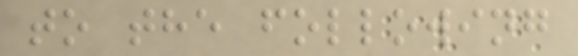to the following
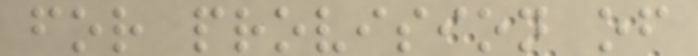for provision of
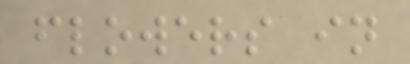flowers in
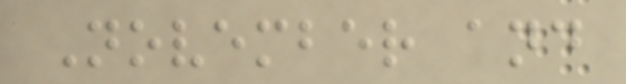November and
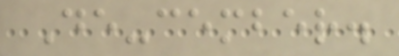De-cember.
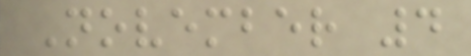November 4
